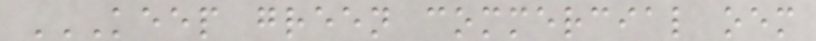KEEP GREEN COMMERCIAL OEM
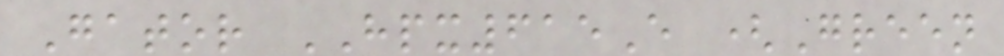Gator HPX615E (Green
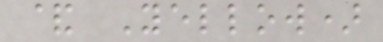& Yellow)
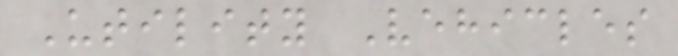Utility Vehicles
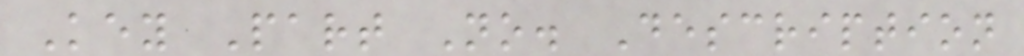Key Part No. Description
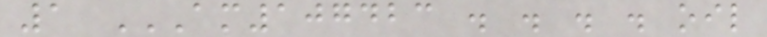1 AM107423 . . . . OIL
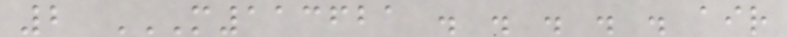2 M113621 . . . . . AIR
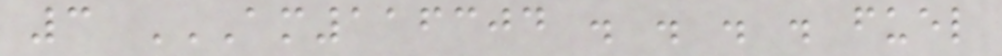3 AM116304 . . . . FUEL
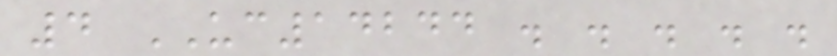4 UC14244 . . . . .
